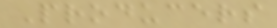Producers
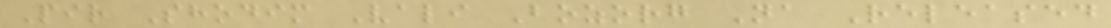Pir Shodim Vali Bozorg Na Released
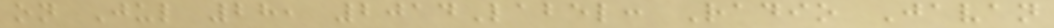on Jul 28, 2014Label: Radio Javan
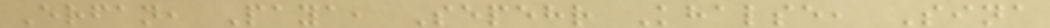Erfan, Paya, Sepehr Khalse, Sina
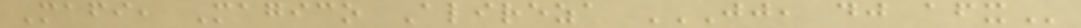Mafi, Magico Alireza JJ, DJ AFX
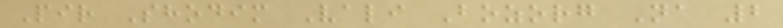Pir Shodim Vali Bozorg Na 2
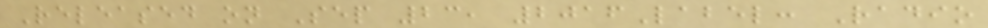Released on Sep 23, 2016Label: Radio
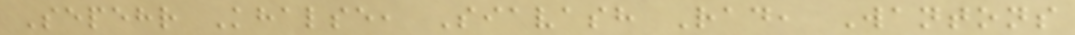Sepehr Khalse, Siavash Rad, Wantons
